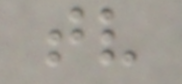tv
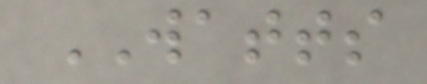WATTS
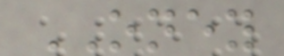ONEY
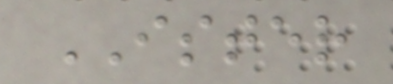ISTER
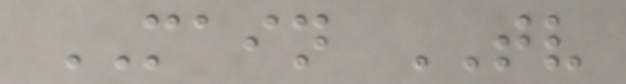MAIN TV
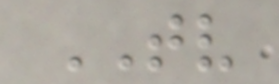TV
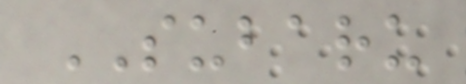SUBARU
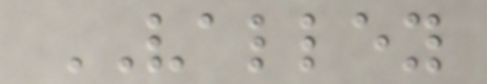VALLEY
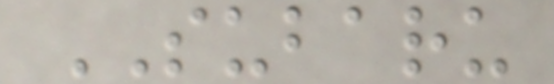SUBARU
